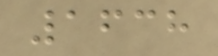1638
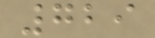729
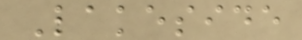Lakeside
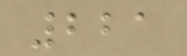221
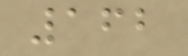162
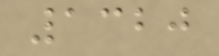1320
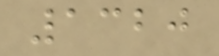1320
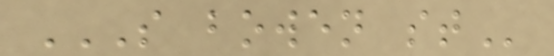S BOWEN ST
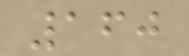160
